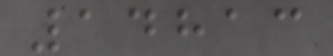14813
